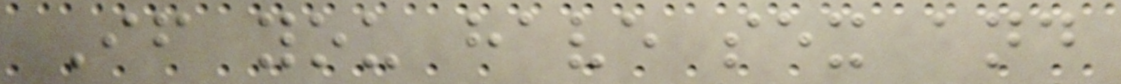If you have sex and
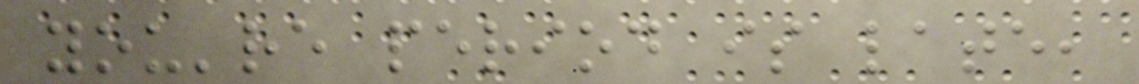you're period is late,
